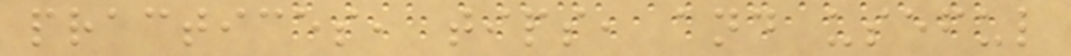practices, tips, and useful
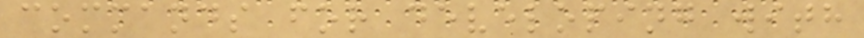commands for developing with
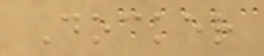Docker
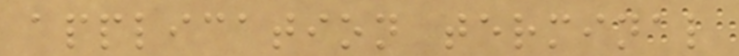application terminal
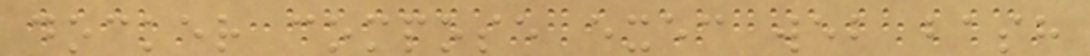docker compose exec web bash
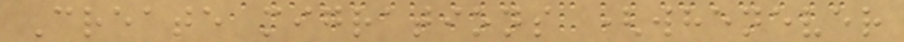Create migrations (whenever
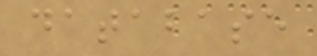database
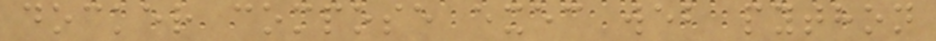docker compose exec web python
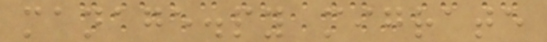manage.py migrate
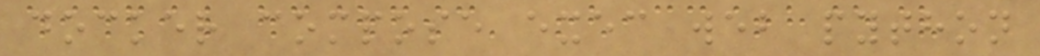docker compose exec web python
